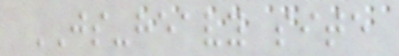JS-heavy site
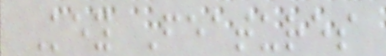Key Features
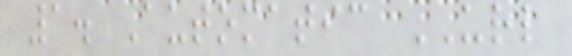1. Automatic URL
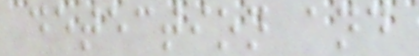detection and
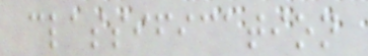classification
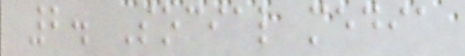2. Social media
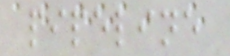pipeline
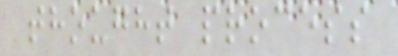thought process
